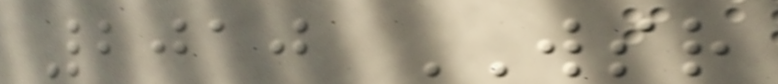2010 WSR
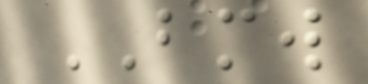BMW
